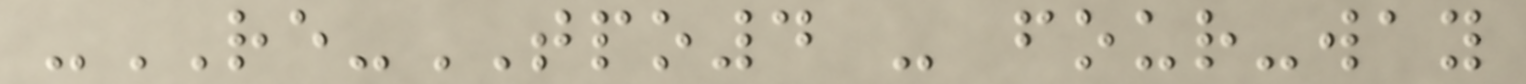-RE-TPO4 - four-way
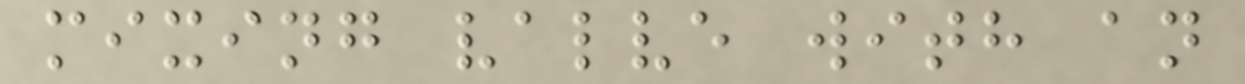mixing valve with an
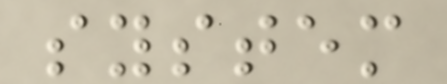system
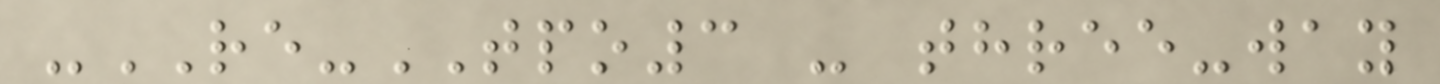-RE-TPO3 - three-way
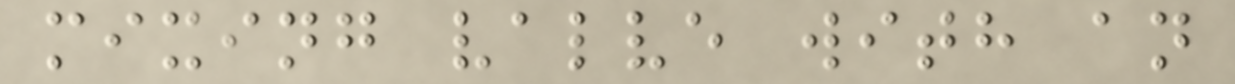mixing valve with an
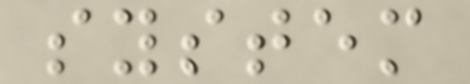system
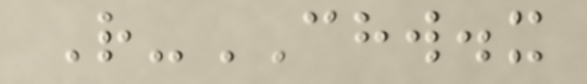R-CHW.x
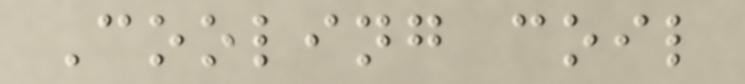Cooling coil
